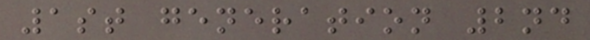1st generation 2nd
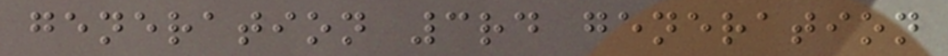generation 3rd generation
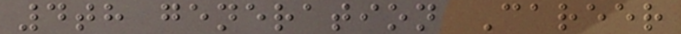4th generation Career
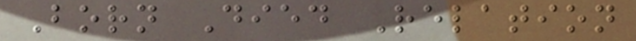Born Died Relation
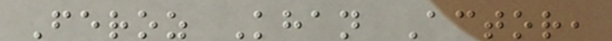Feroz Khan Actor,
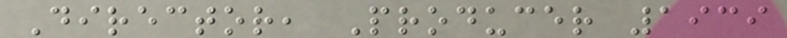Director, Producer 1939
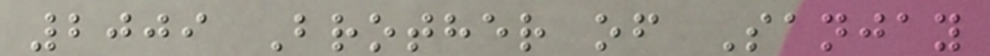2009 Brother of Sanjay
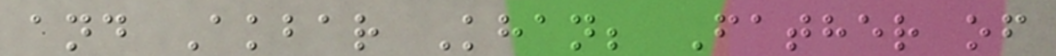and Akbar Khan; Father of
